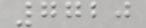7720
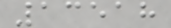13518
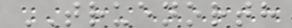TRUENORTH
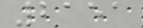2151
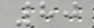80
